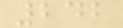242
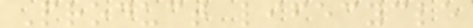Product lifecycle
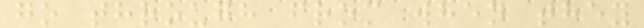go through from when they
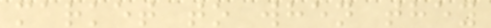market to when they
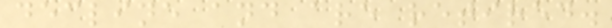decline and are retired.
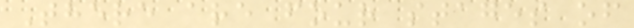There are four stages of
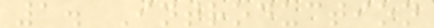1. Introduction
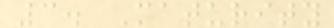3. Maturity
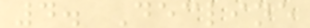4. Decline
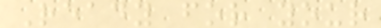Ready for your
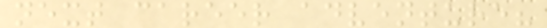next career adventure?
